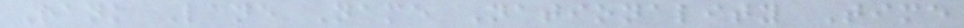Rank Lane Name Nationality Time
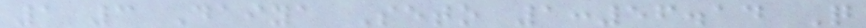1 3 Daiya Seto 1:56.14 Q
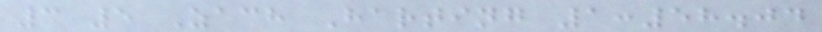3 5 Zach Harting 1:58.04
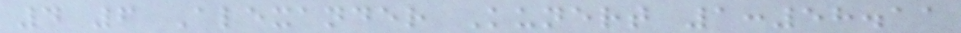4 6 Alexander Kunert 1:58.11
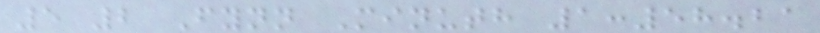5 2 Fynn Minuth 1:58.21
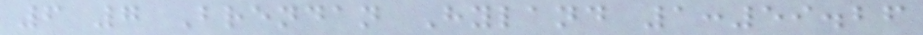6 7 Brendan Hyland 1:59.26
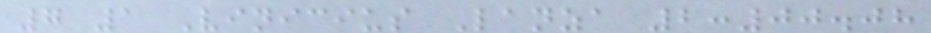7 1 Vinicius Lanza 2:00.08
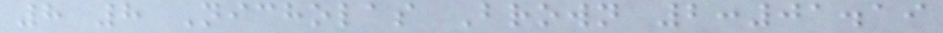8 8 Nicholas Brown 2:01.19
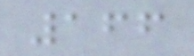166
